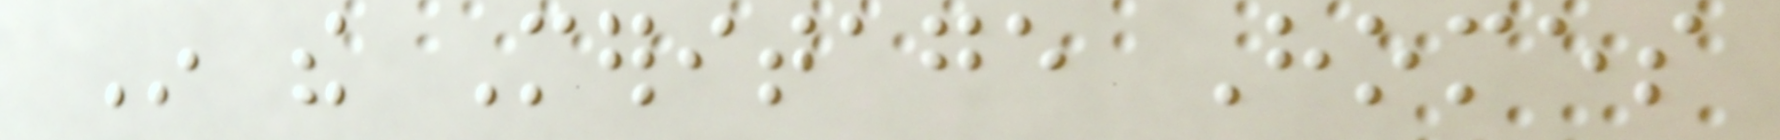In the Meritage Homes
